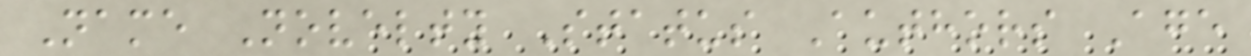Name Novelty Status Authors Age
